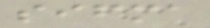sifma
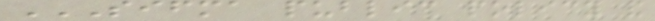SIFMA PUBLIC POLICY AND
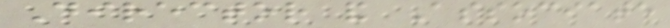Director and Associate
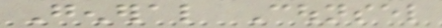General Counsel
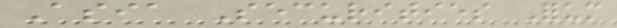Asia Securities Forum
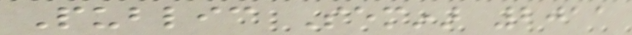Public Seminar 2011
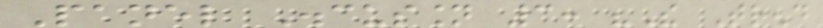Panel Discussion 3: "The Trend
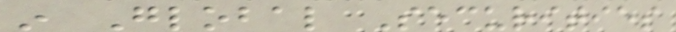in Global Securities
